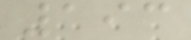193
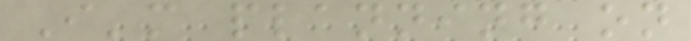I'm planning on
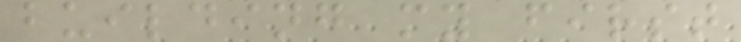building my first
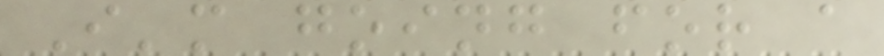I'm going for a
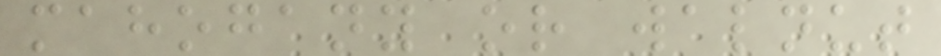mahogany or walnut
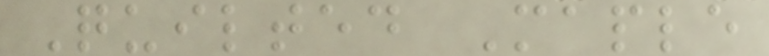Quilted Maple
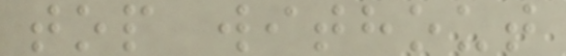top without
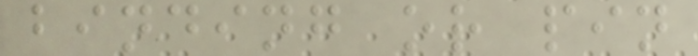binding or pin
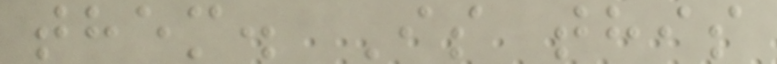them. Is this
